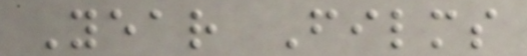Year Films
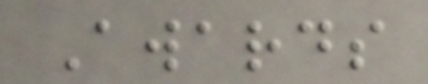Awards
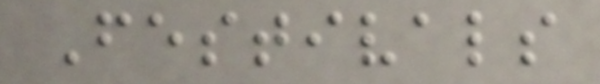Festivals
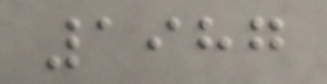1987
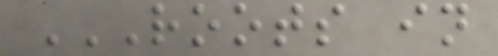ROOTS IN
